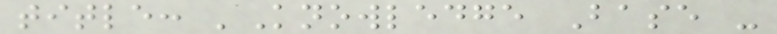title: 'Knowledge Base -
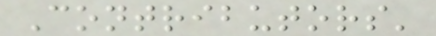Contributors'
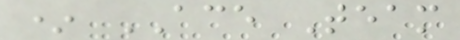* ACE Team
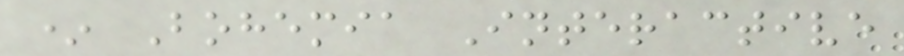* Bohemia Interactive
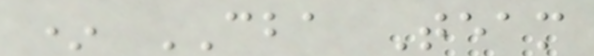* CBA Team
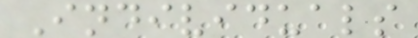Individuals
